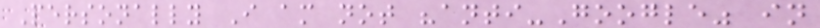Personally I am not "anti-Google" in
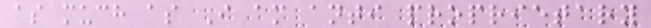as much as I am anti proprietary
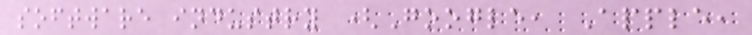software industry (Google, Apple,
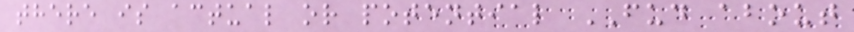there is actual or potential FUD about
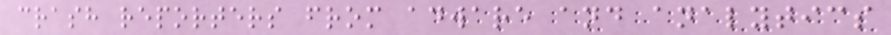crash reporters from adware and analytics
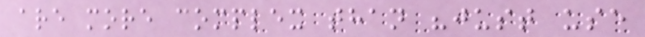are more complex than "just use
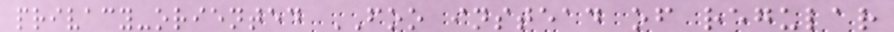privacy-oriented FOO instead of regular
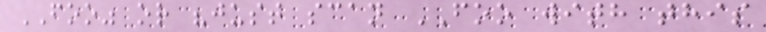FOO" or "just scan FOO with this
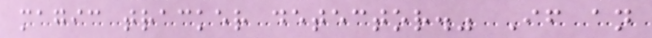magic tracker detector." If an
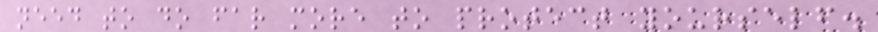need to do far more to protect yourself.
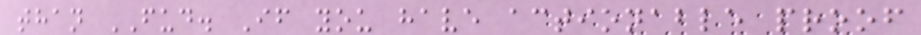than FUD. If you have actionable proof
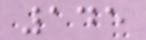145
